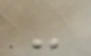-
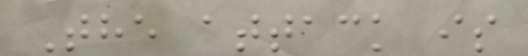The attack is
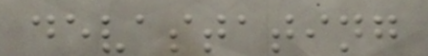devastating
